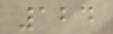124
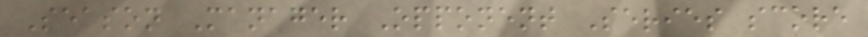Season Manager Opponent Series score
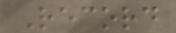Record
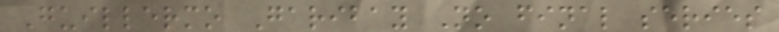Guillermo Garibay No final series
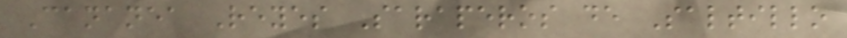Cananea Reyes Saraperos de Saltillo
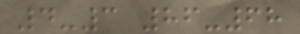4-3 86-68
